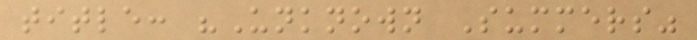title: "Unknown Summers"
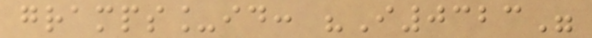gramps_id: "I0323"
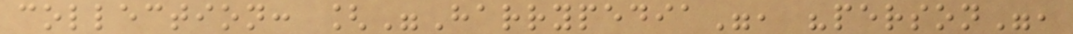collection: ["Harrypedia", "person",
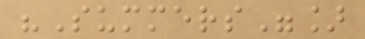"Summers"]
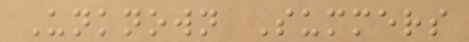Unknown Summers
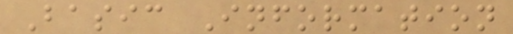Basic Information
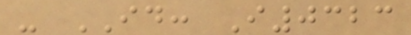- ID: I0323
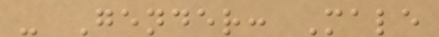- Gender: Male
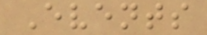Events
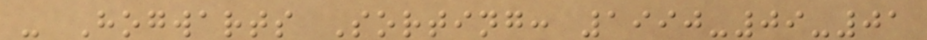- Hogwarts Sorting: 1990-09-01
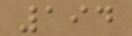194
